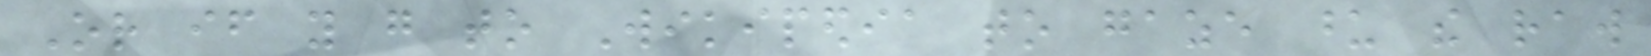Or if you go to Wikipedia to gaze upon the raw
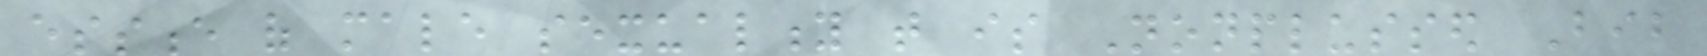essence of male sexuality that is Nonplussed Bib
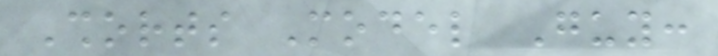Shorts Model Guy:
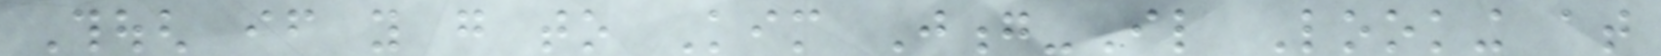Though if you go to Kim Jong-Il Looking at
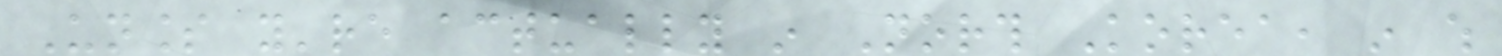Unless you're actually in North Korea, in which
